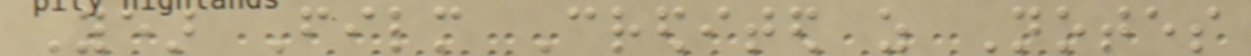Year Film Credited as Notes
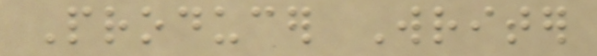Producer Writer
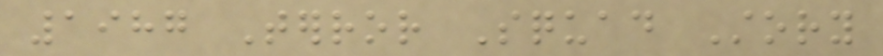1987 Terror Squad Story
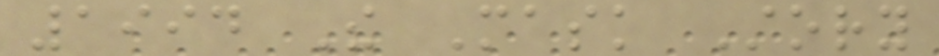1994 The Mask Story
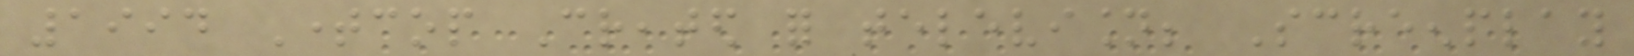1994 Timecop Created for television; Screenplay
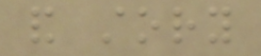and story
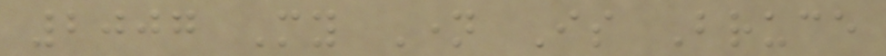2007 My Name Is Bruce
